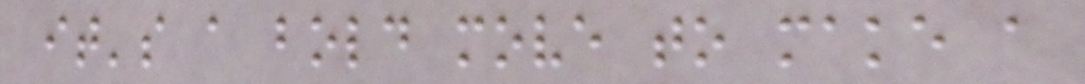it's a bold move to make a
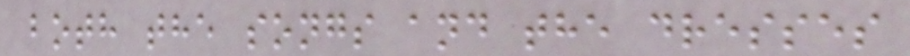both the songs and the dresses
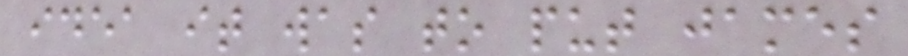idea it was to put james
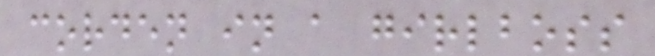corden in a girlboss
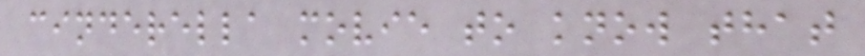cinderella movie to know that
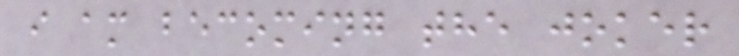i am becoming the joker
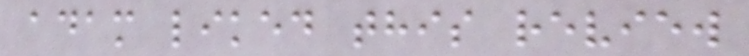adam liked this review
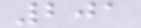201
